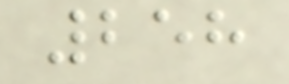258
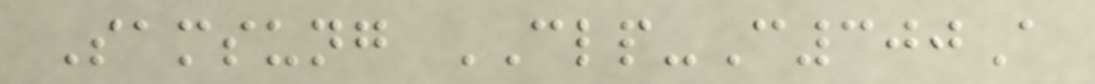Samsung CLP-C300A
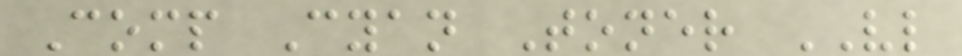Comp Cyan Toner VL
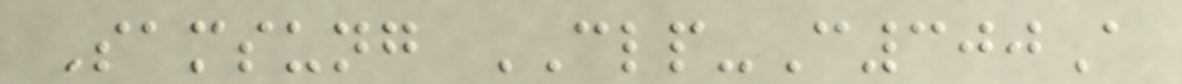Samsung CLP-C300A
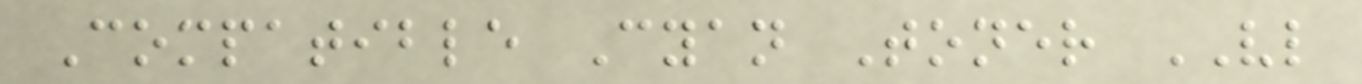Compatible Cyan Toner VL
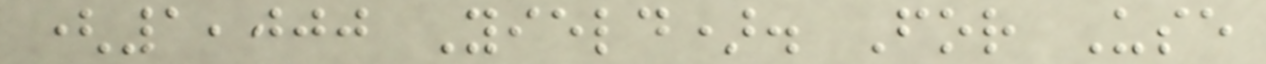(1,000 Yield). For Use
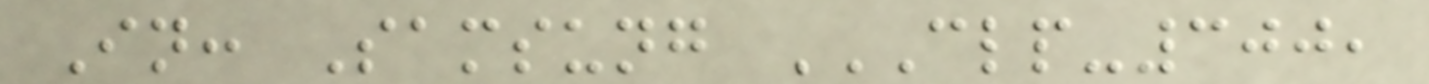In: Samsung CLP-300,
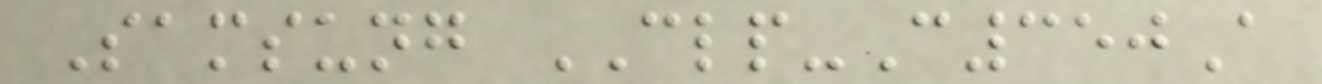Samsung CLP-C350A
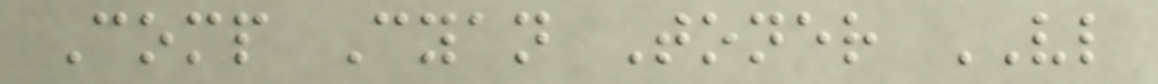Comp Cyan Toner VL
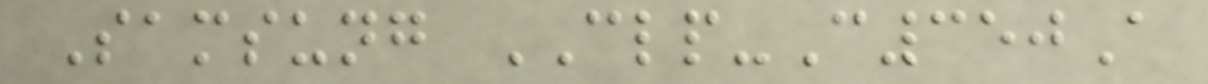Samsung CLP-C350A
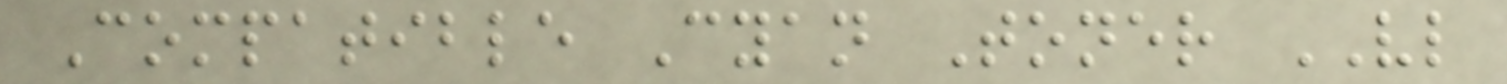Compatible Cyan Toner VL
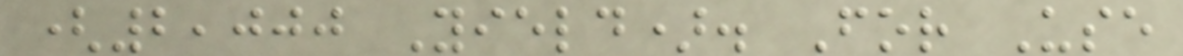(2,000 Yield). For Use
